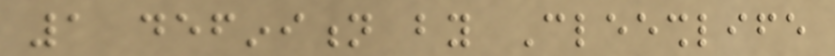1 definition by Cleeshlife
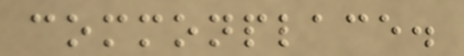commonplace.
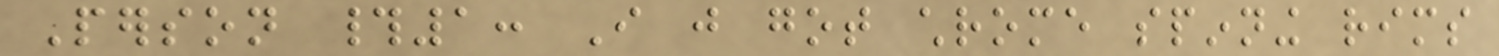Person #1: I just got chrome spinning rims
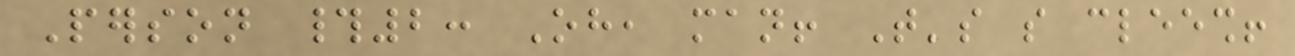Person #2: Oh, man! That's so cleesh!
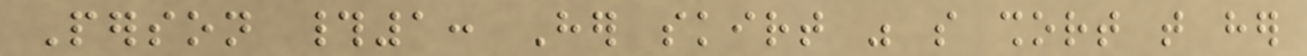Person #1: Her skirt was so short that her
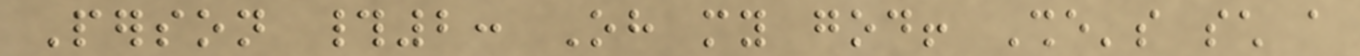Person #2: Oh my god! She's such a
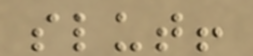slut!
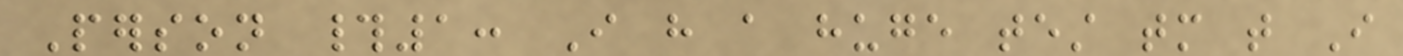Person #1: I have a huge test tomorrow that I
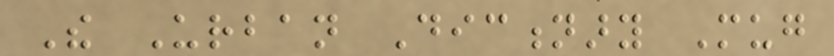The Urban Dictionary Mug
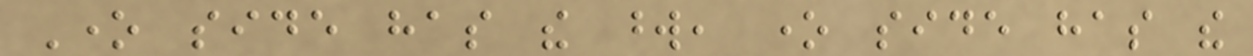One side has the word, one side has the
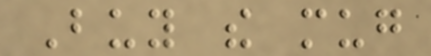Buy the mug
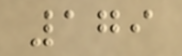179
